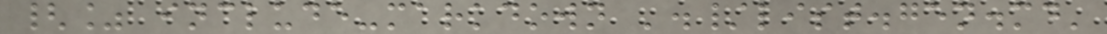{% include-markdown './list.gen.md'
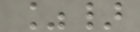%}
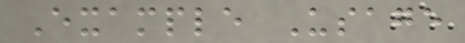Example Usage
